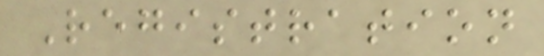Registration
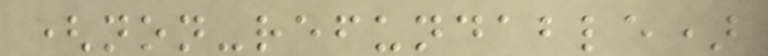(non-refundable)
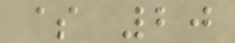$ 20
